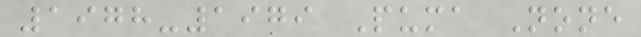1978-1979 Puma None
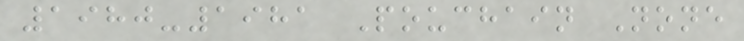1980-1981 Pouchain None
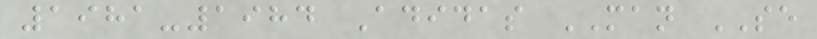1981-1984 Adidas MAN SE
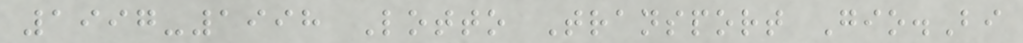1997-1998 Lotto Transport Gio.Bi
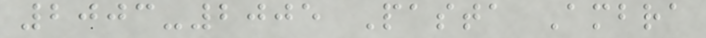2003-2005 Pasta Ambra
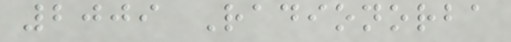2009 Radionorba
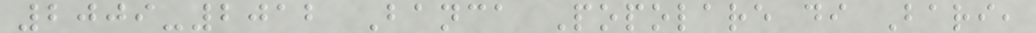2009-2012 Banca Popolare di Bari,
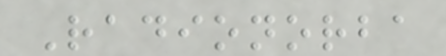Radionorba
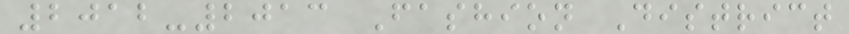2012-2013 Fashion District
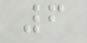6
